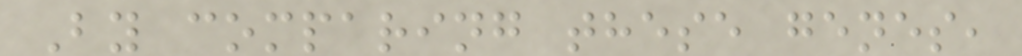By comparing these genes,
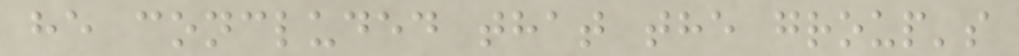he concluded that the group's
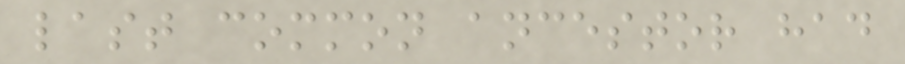last common ancestor had
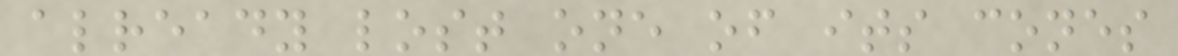already lost one of its cones
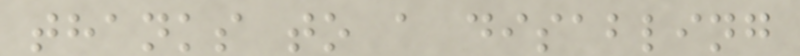thanks to a disabling
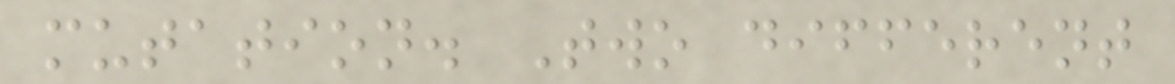mutation. Two different
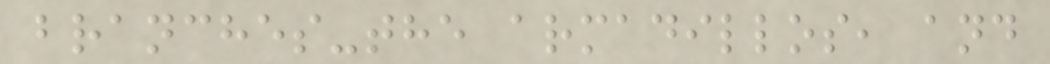branches-the armadillos, and
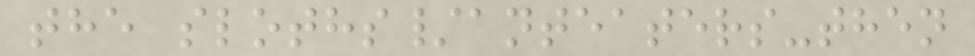the sloths/anteaters-then
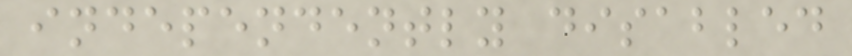independently disabled
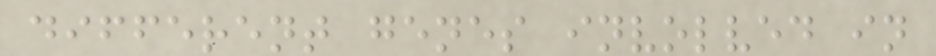different genes involved in
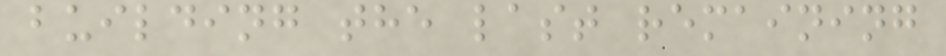building the last remaining
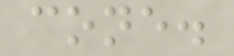cone.
